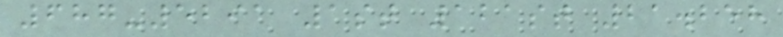687-5291 1st 121st 21.258
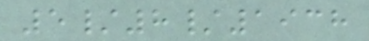5/8/1938
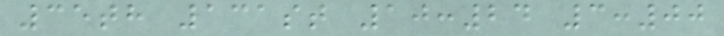35th 131st 10:24 3:00
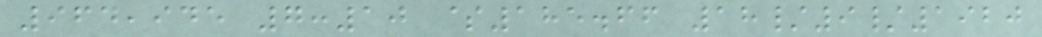964,945 7:10 $185.66 18/9/1920
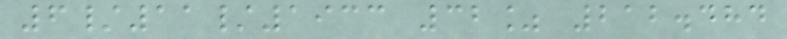6/11/1933 32% 212.484
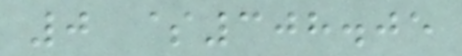0 $308.05
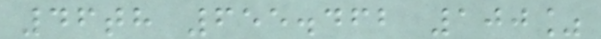46th 655.462 100%
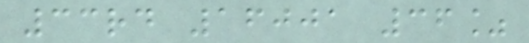33rd 16001 36%
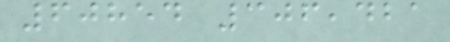60854 306,421
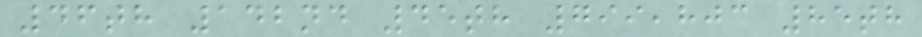46th 142nd 45th 799,803 85th
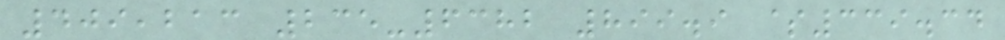409,213 235-6382 899.9 $339.34
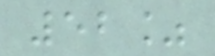52%
